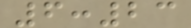6:23
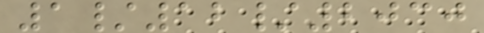1/12/2030
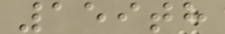159th
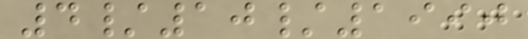4/10/1990
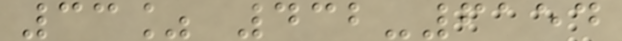33% 432-6154
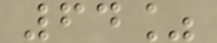64%
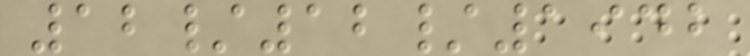12/12/1942
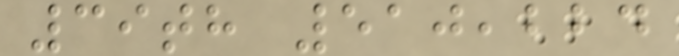39th 510,224
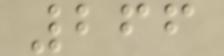266
